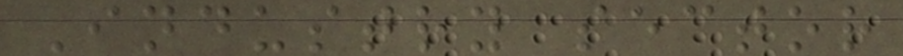Industry sector
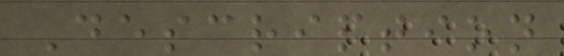Description
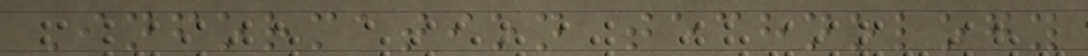Information technology
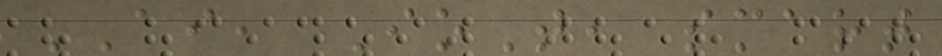AI, IoT, smart
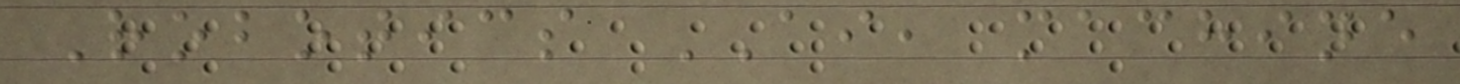Robotics AI, machine
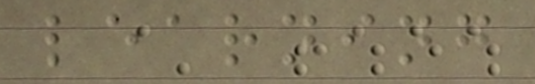learning
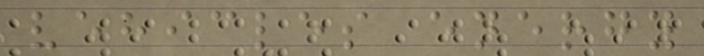vehicles energy
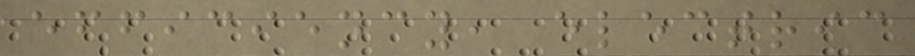efficiency, electric
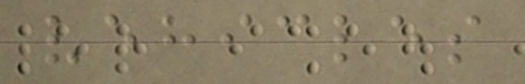vehicles
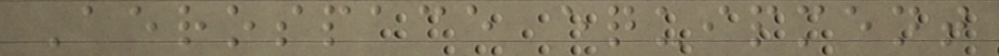Aerospace equipment
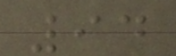94
